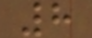8
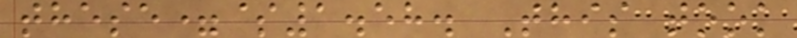these=$1.58. This took
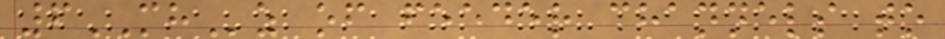6MHz of feeder channels to
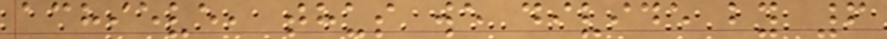achieve, thus we divide by 6
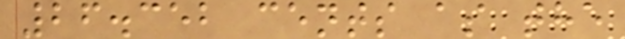26.352 cents as the
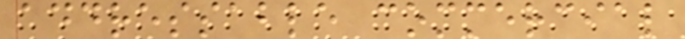addressable commercial
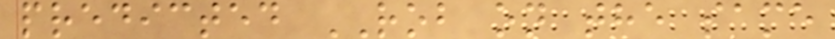predicted ROB on the same
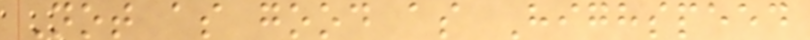Not as good as Highspeed
